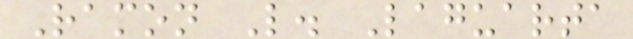Ramon L. Laguarta
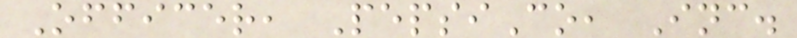Officer, PepsiCo, Inc.
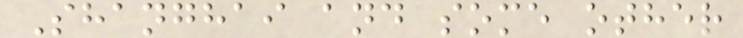Shanghai and some other
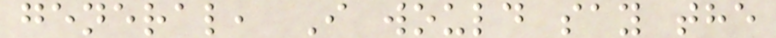general, I would say the
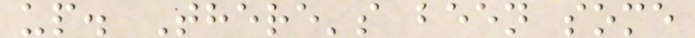up. There's been some
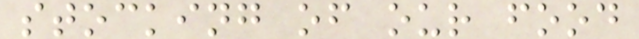stocking of our food
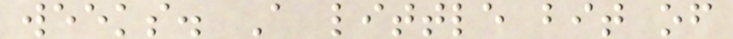weeks. A little bit of
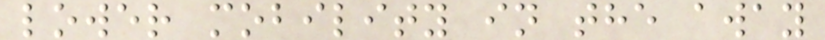lower mobility in the away
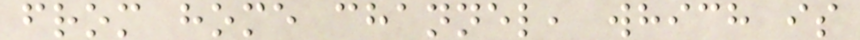from home channel, which is
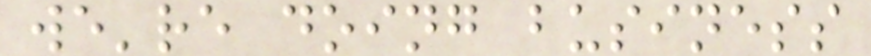we're doing business
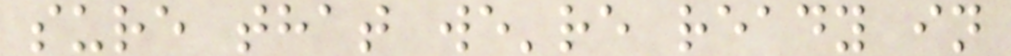sure that we're ready in
